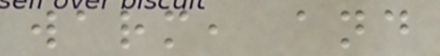warm, and
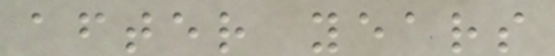after years
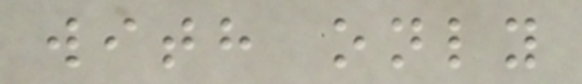with only
